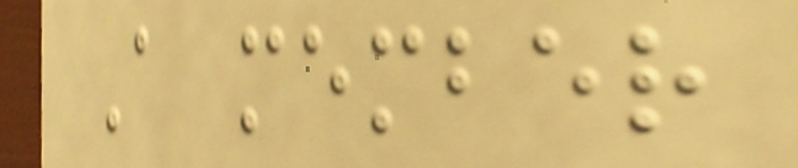A member
